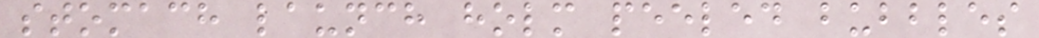stomach launch holm peeled bubbles
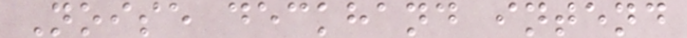Noise deckhand intend
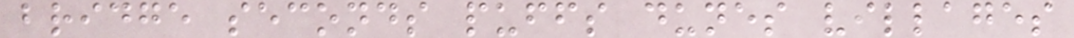bridge seconds puffs dunes villages
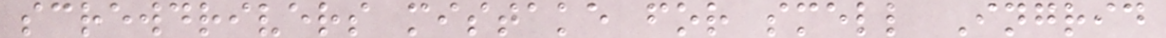screwdrivers mistake for smell Ingrid
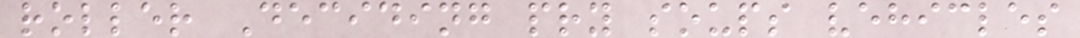roller Deciding pry soups vehicles
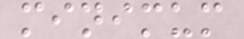minimum
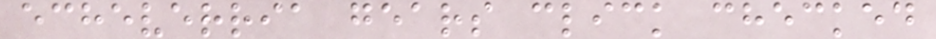echeverria gears click checked
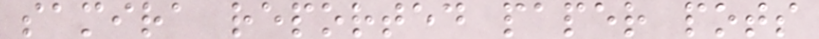samira reported paper pots
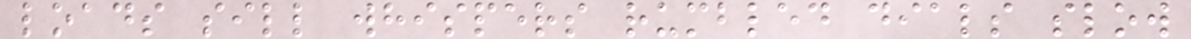loads sill whispers rumbled dials slow
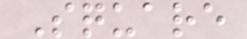Square
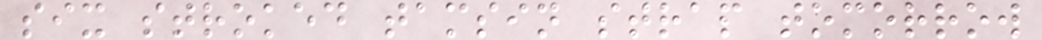six stroked tamsin strap tomorrow
